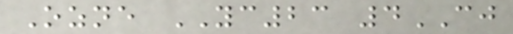Ozne YC23 4CJ
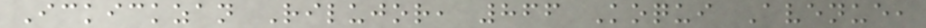Ickickzan Rilujor, 866 Koqui Avenue,
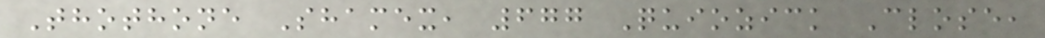Thothone Shamex, 677 Quiozick Close,
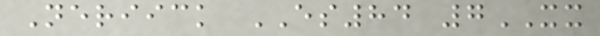Neriick ES84 7XX
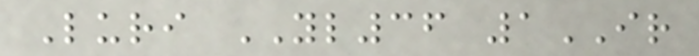Luri YL36 1IR
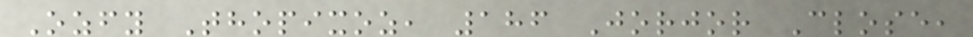Ozfy Thopixoz, 186 Jorjor Close,
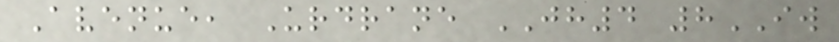Avenue, Urdrane JH4 8IW
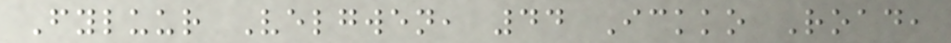Fyluur Velgwen, 44 Ickko Road,
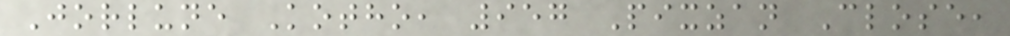Jorlune Kotho, 957 Pixzan Close,
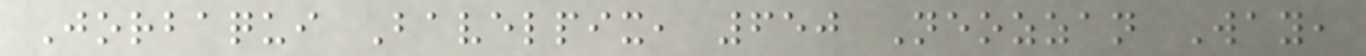Jorbaqui Bavelpix, 650 Neozzan Way,
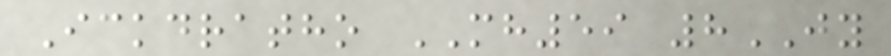Ickdratho MH59 8JY
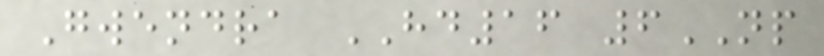Gwendra HD16 6NP
